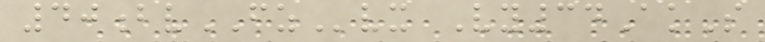40bvFZvx Vy34AkS
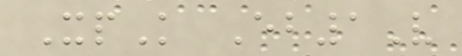XpK Eb1V
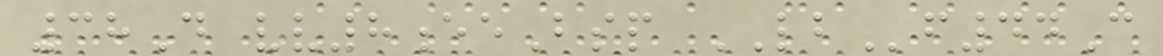38D vv8eeBsp LBf44C
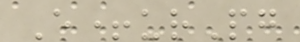E+urPg
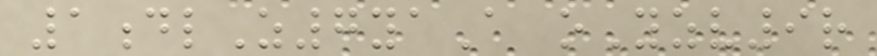1dlZ7yaA oYzv9r
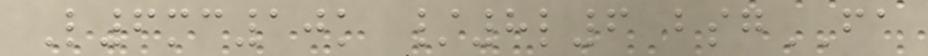L6mc10k /8l6 bsgFA
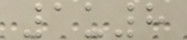1u8
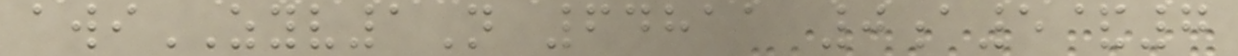awiZYV1N 64811 0a5&7
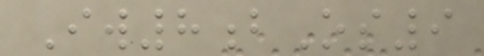Iw8bOs9
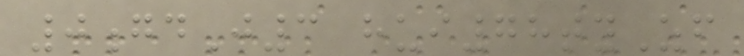0gdJ3 hui78tyZf
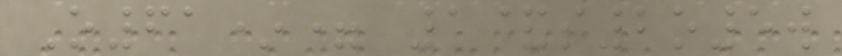O61*= 1&s2o5w
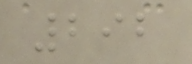292
